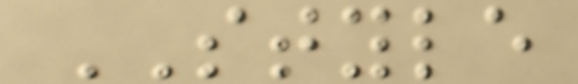STYLE
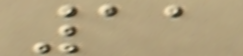11
